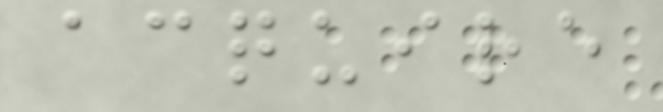acquire
